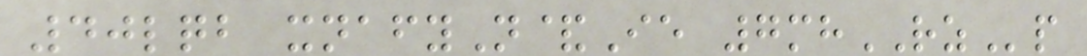40lqb xnafyN&Ie 7mhRZp
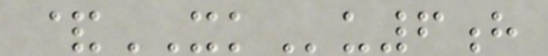&XKu6h
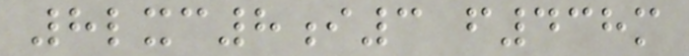8lxc8i3 f438m
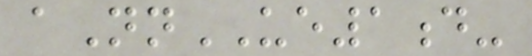aNnUE1d-
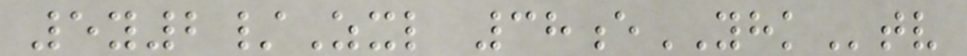5y2/Zxl 38eYHKtv
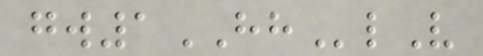gw1HHlV
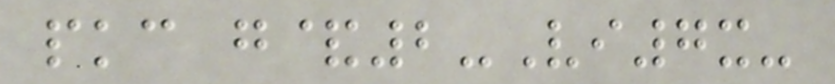pkc g&2-Vi7x-
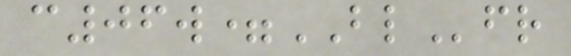c06w=BLfr
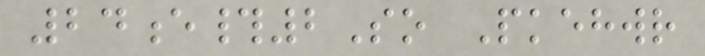24e#2So Pkehwr
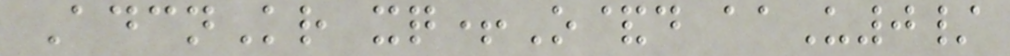AdcnKr xq+O&d aaU0/
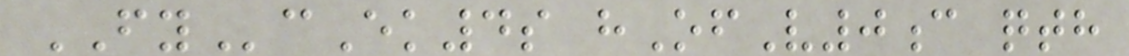FYcEk4s hOfV0c qth
